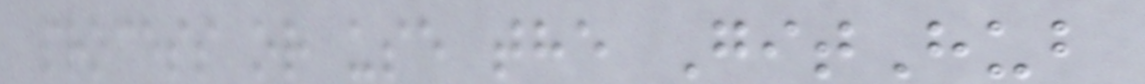process or use the GitHub
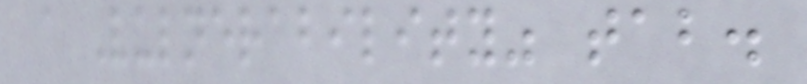a Vulnerability" tab.
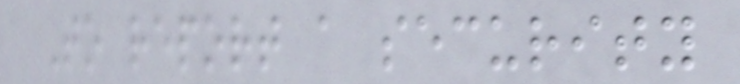To report a security
